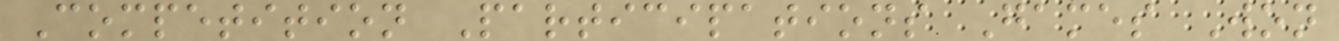Competition Participations Games Won
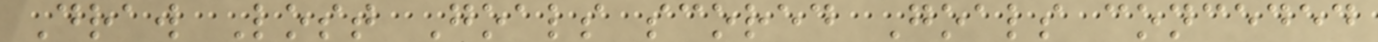Draw Lost Goals scored Goals conceded
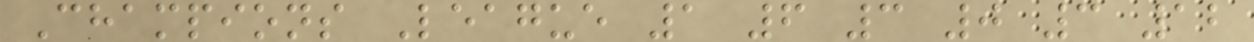Champions League 1 6 3 0 3 12
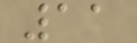11
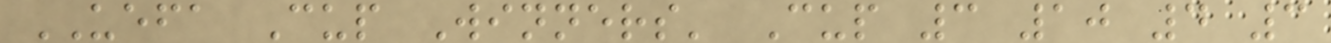UEFA Cup Winners' Cup 3 10 4 3
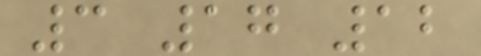3 17 12
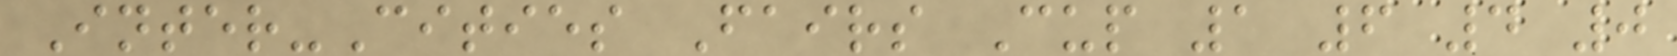Inter-Cities Fairs Cup 1 6 4 0
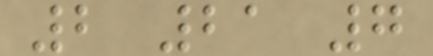2 21 7
